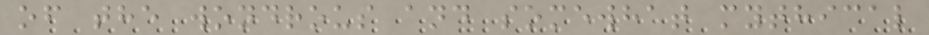of the wondrous and somewhat mythical
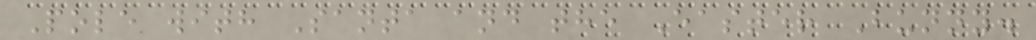Pole with Santa and the Easter Bunny.
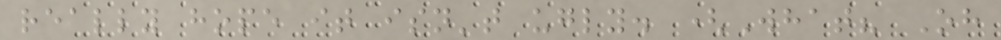really hope it isn't ugly. (What? Oh
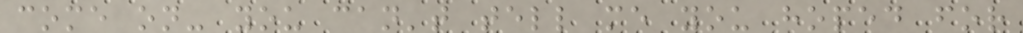come on- you can't tell me you hoped for
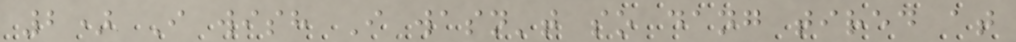2) I wish I wasn't so dang tired at
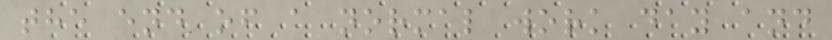the end of a normal work day and
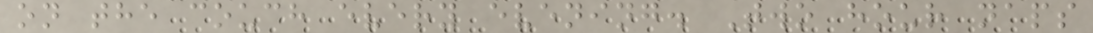on the couch every evening. Two hour naps
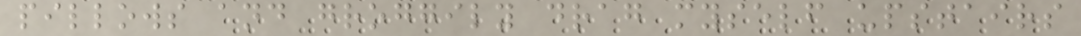pillows and groggily drag myself upstairs
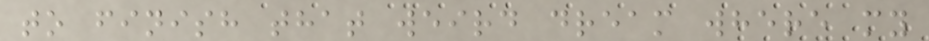to finish that weird dream where my
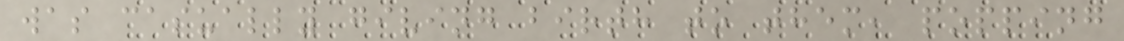was casually giving birth to them, popping
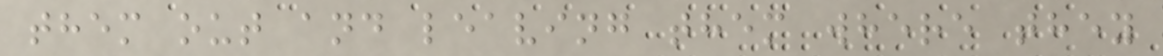them out and leaving them where they
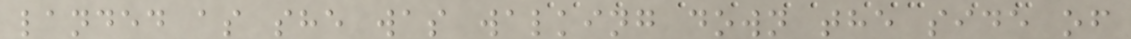landed as she was walking down the side of
